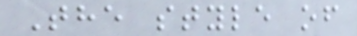The style of
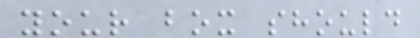your box should
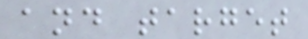and target
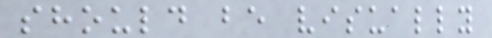should be visually
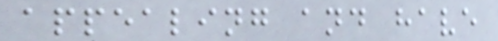appealing and have
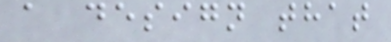a design that
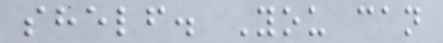shelf. You can
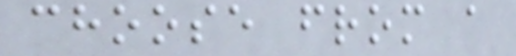choose from a
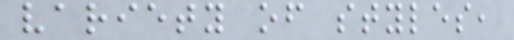variety of styles,
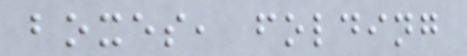boxes, folding
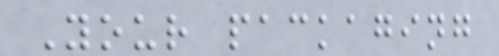Your packaging
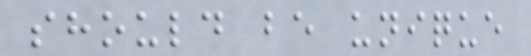should be unique
